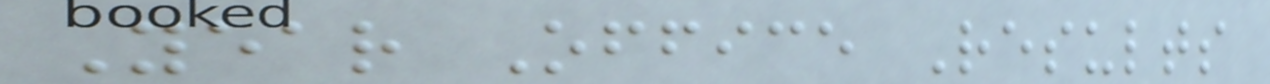Year Office Results
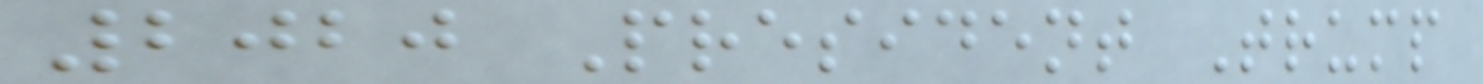2020 President Trump
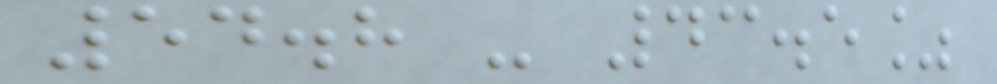54.8 - 43.5%
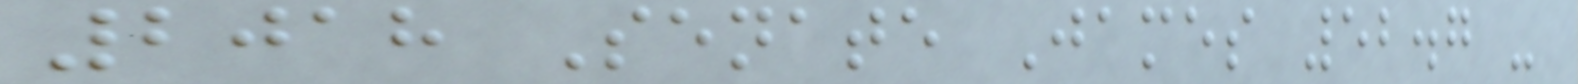2018 Senate James 52.7 -
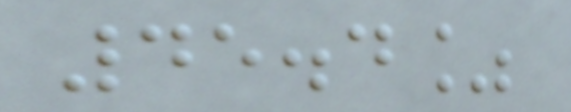45.4%
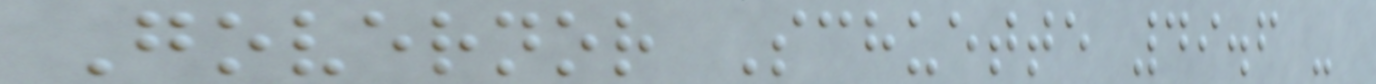Governor Schuette 49.6 -
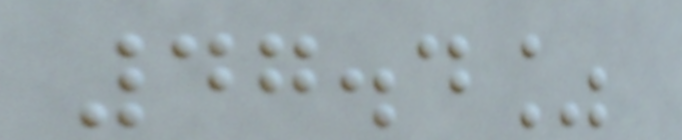47.4%
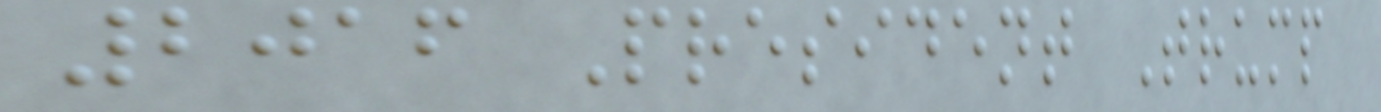2016 President Trump
